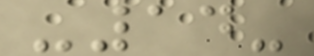-14-
